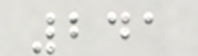241
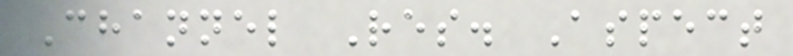Channel Res. Aspect
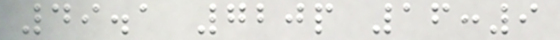49.1 720p 16:9
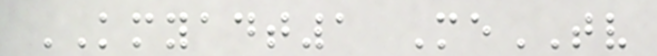KMYADT1 MeTV
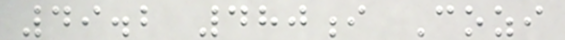49.2 480i Cozi
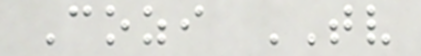Cozi TV
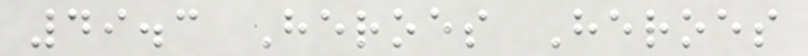49.3 Heroes Heroes
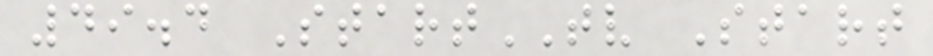49.4 StartTV Start
